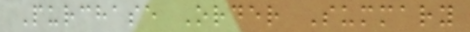Purchase Order Summary
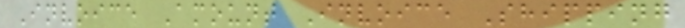Invoice Amount Invoice Shipping
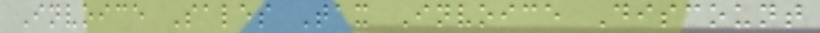Invoice Sales Tax Invoice Discount
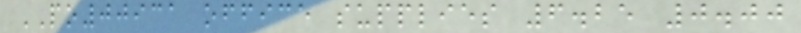PO00931 office supplies 6.25 0.00
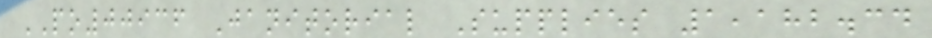PO00936 Janitorial Supplies 1,182.34
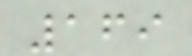169
